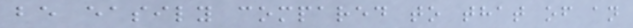be easily compared to that of an
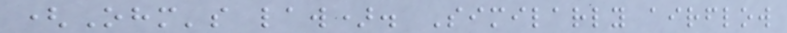(Ohm's law). Similarly airflow
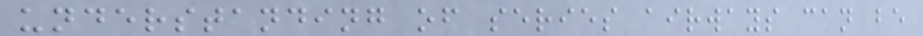understanding of series airways can be
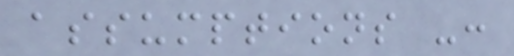assumptions -:
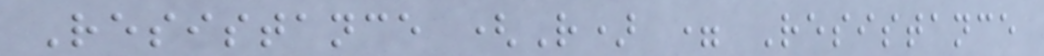Resistance (R) = Resistance
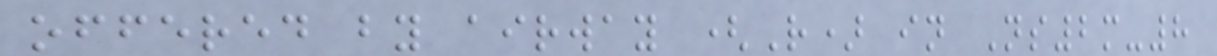offered by airway (R) in Ns2m-8
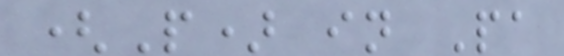(P) in Pa
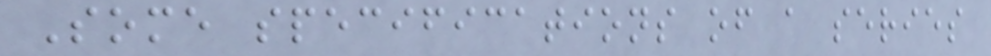Some specifications of a series
